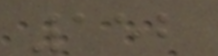152
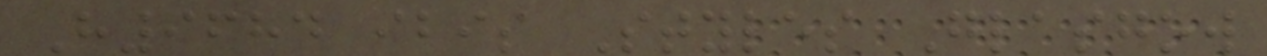H9684 ibis Styles Glasgow
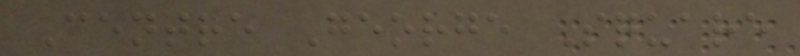Centre George Square
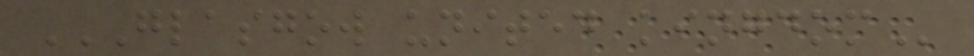GLASGOW UNITED KINGDOM
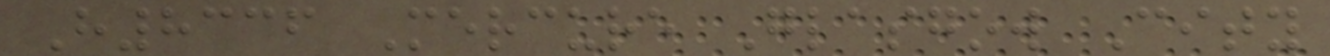H8336 Mercure Glasgow City
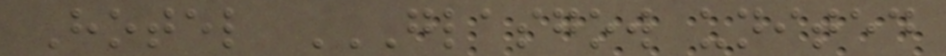Hotel GLASGOW UNITED
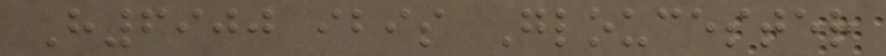H6900 ibis Gloucester
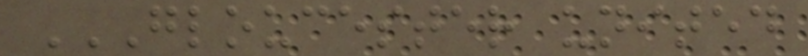GLOUCESTER UNITED
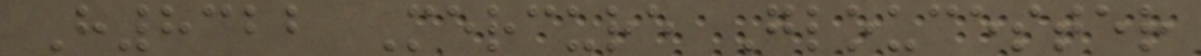H8322 Mercure Gloucester
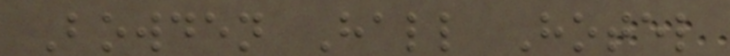Bowden Hall Hotel
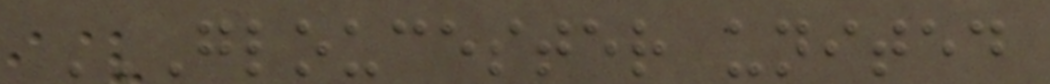GLOUCESTER UNITED
